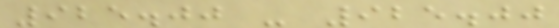925.00 - 925.00
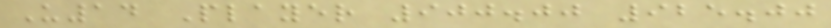U14 Player 900.00 925.00
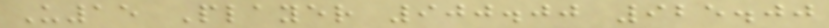U15 Player 900.00 925.00
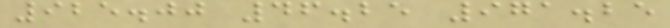925.00 46.25 971.25
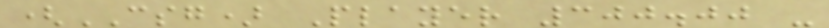(CSG) Player 300.00 -
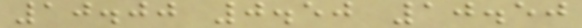10.00 0.50 10.50
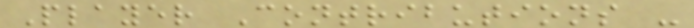Player Contributions -
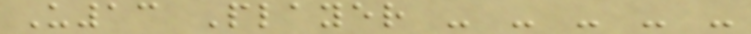U13 Player - - - - -
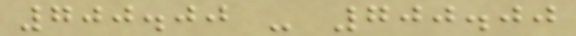700.00 - 700.00
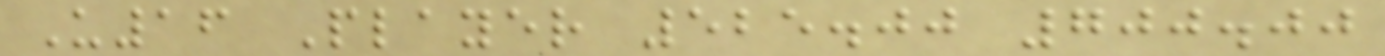U16 Player 525.00 700.00
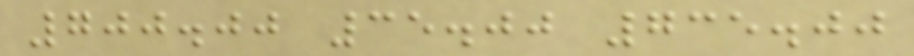700.00 35.00 735.00
